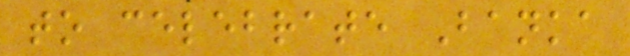to celebrate Banka
